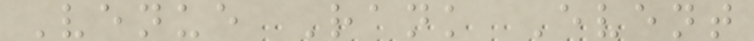Venue Rank Event
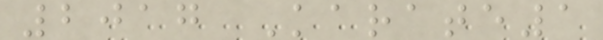2017 Karate1
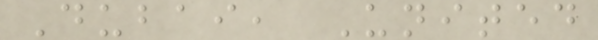Dubai, United
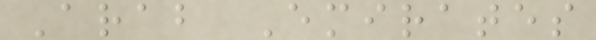Arab Emirates
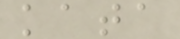kata
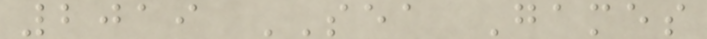2019 SEA Games
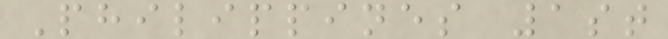Philippines 1st
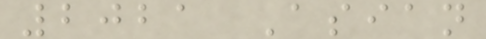2021 Asian
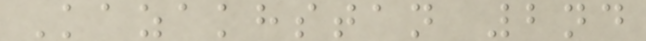Kazakhstan 2nd
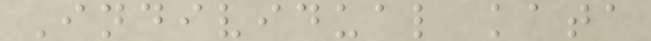Individual kata
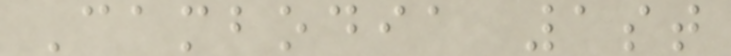Cambodia 1st
